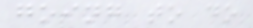going to do
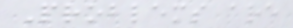Problems are
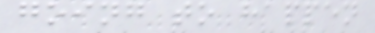going to happen
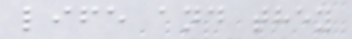life and they
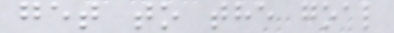get to the goal
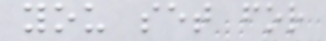you set for
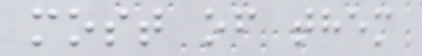most of them
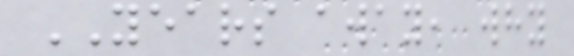YEARS away, why
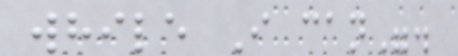while I can".
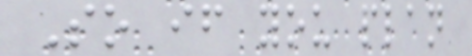So if you plan
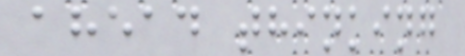ahead thinking
